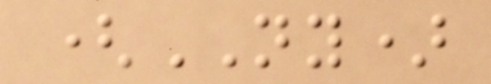(NY)
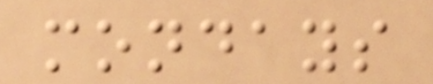mondays
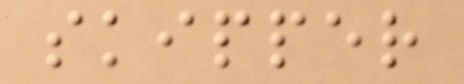skipper
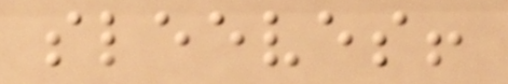sleeves!
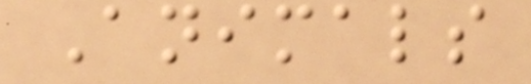Animals
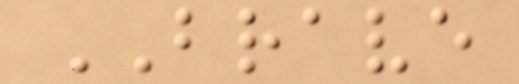BRAVE
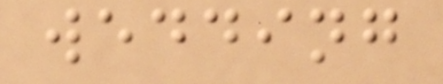wedding
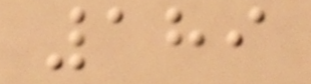189
